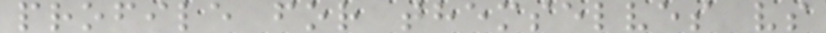profile for themselves vs
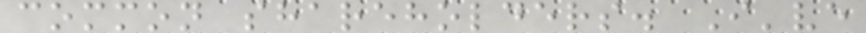common shareholders. I've
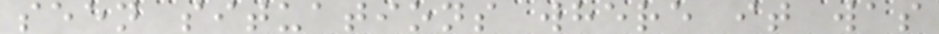seen situations where it was
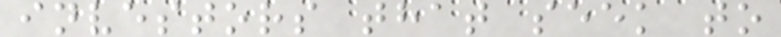investors that seek to
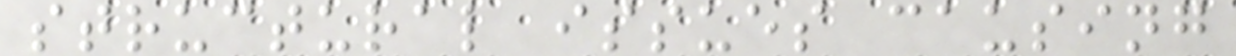structural issues causing
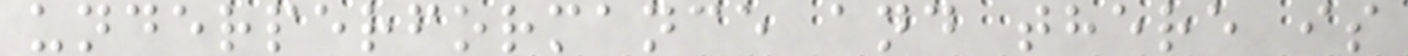underperformance and there is
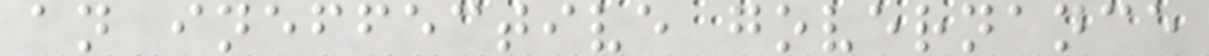an ineffective governance
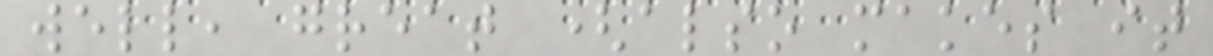well, great (also makes it
